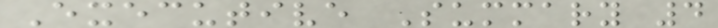Executive Summary 4
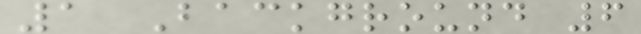1 Background 6
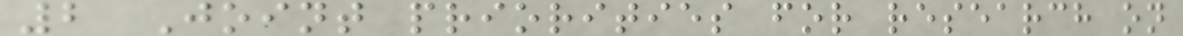2 Joint priorities for research on
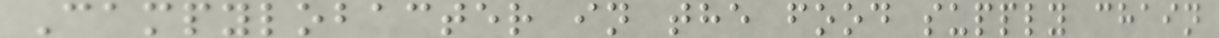Campylobacter in the food supply chain
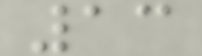13
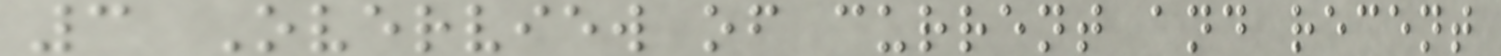3 Overview of current and recent
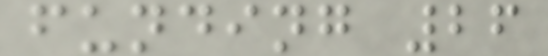funding 26
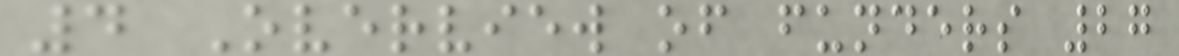4 Overview of funders 27
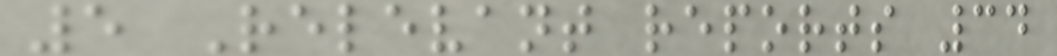5 Relevant reports 34
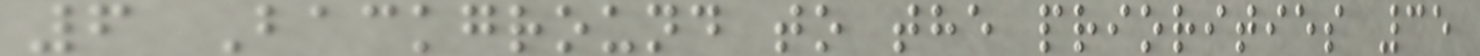6 Background to the priorities 35
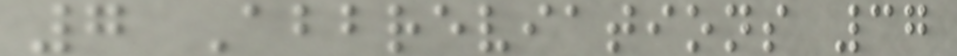7 Abbreviations 37
